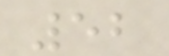52
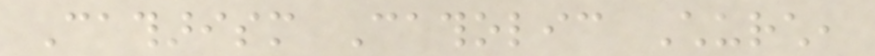Catharism Catholic Church,
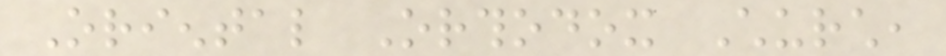Oriental Orthodox Church,
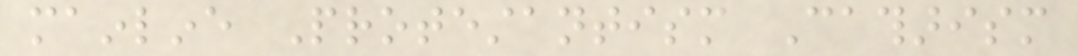mainline Protestantism Catharism
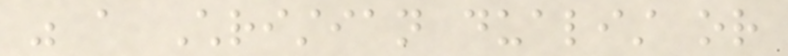was a Christian dualist or
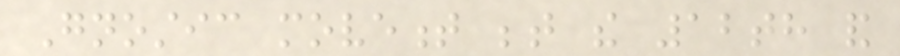Gnostic movement between the 12th and
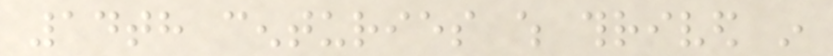14th centuries which thrived in
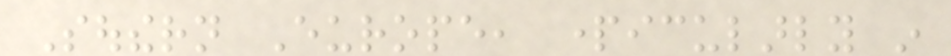Southern Europe, particularly in
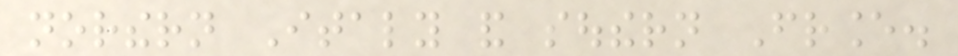northern Italy and southern France.
